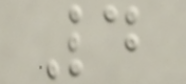4
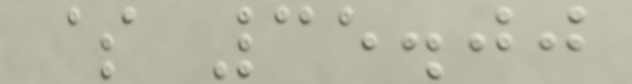$ 35.00
